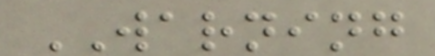WARNING
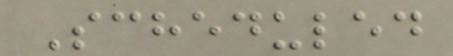Scheduled
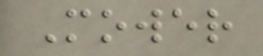Mower
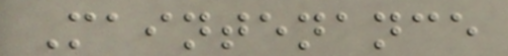Maintenance
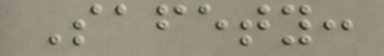Safety:
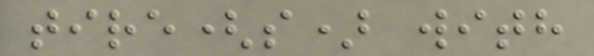tire(s) with
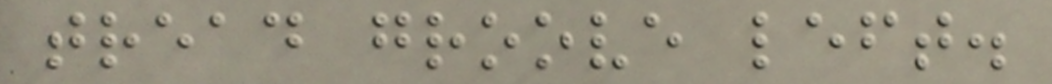tread groove left.
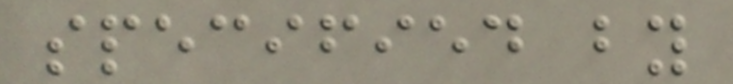specified by
